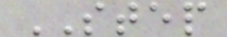STEP
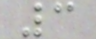3
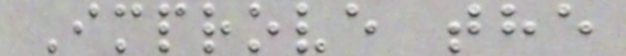Improve the
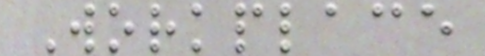Workplace
